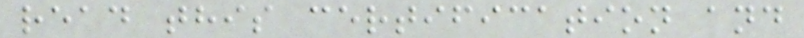read this certification and
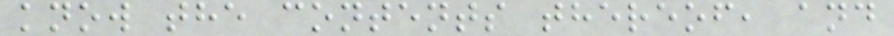know the contents thereof, and
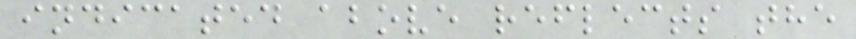indicated above reflects the
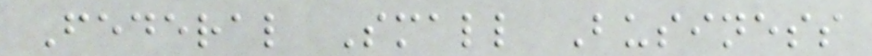Federal Small Business
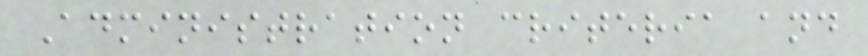Administration criteria and
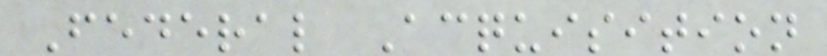Federal Acquisition
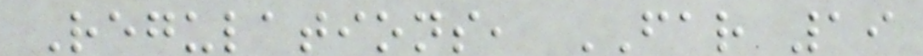Regulations, FAR 19
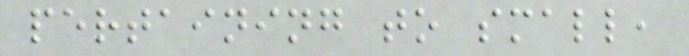pertaining to small,
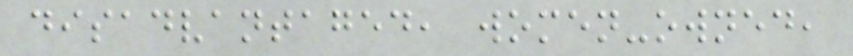disadvantaged, women-owned,
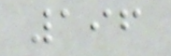196
